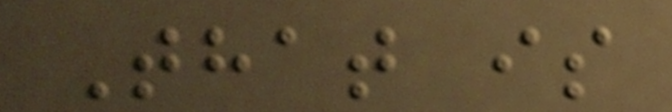That is
